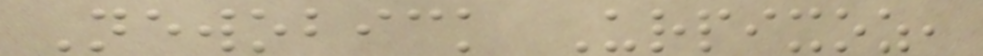Newobick Urpixoz,
